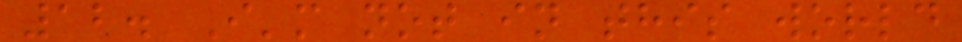12. I'm not in this world
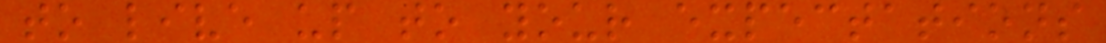to live up to your expectations
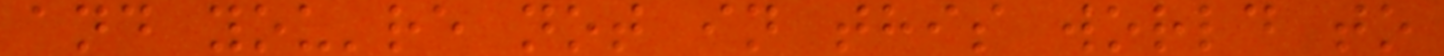and you're not in this world to
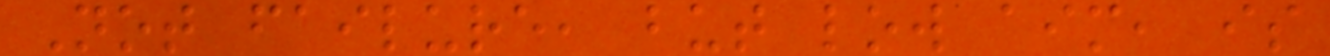Not failure, but low aim, is
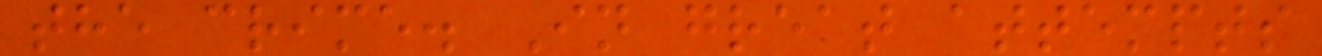the crime. In great attempts
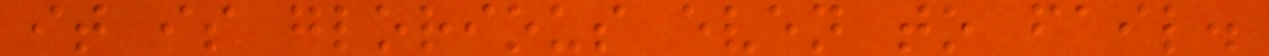it is glorious even to fail.
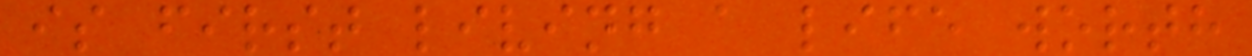is first living a life worth
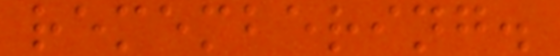remembering.
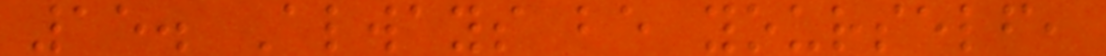15. Always be yourself,
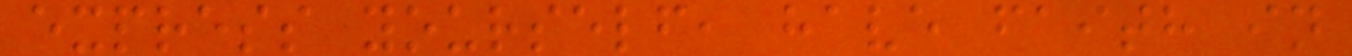express yourself, have faith in
